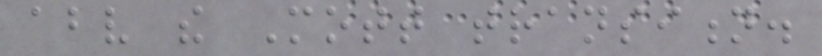above the Mott transition.
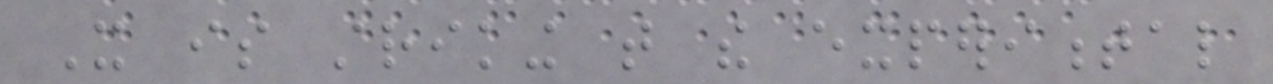It is striking that the experimental
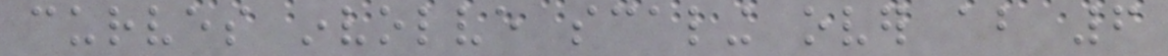curves involve scaling over about 6
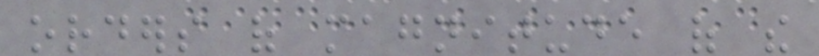orders of magnitude of the
